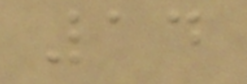14
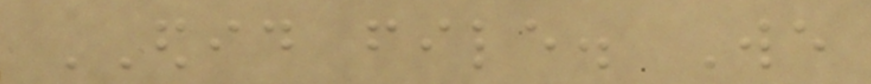EDID file. We
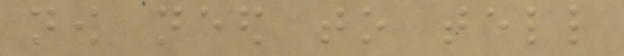now need to tell
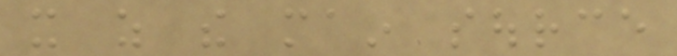it as the main source
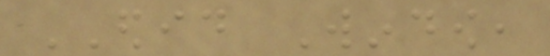EDID Window,
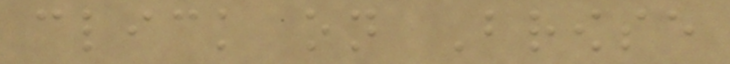click on Browse
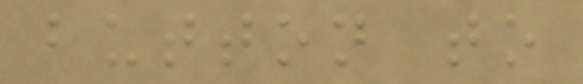button to
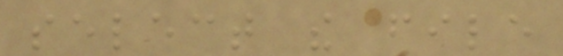select the file
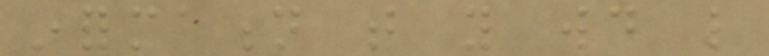information that you would like
